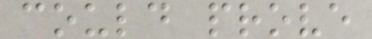could prove
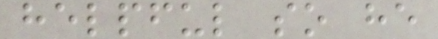helpful so he
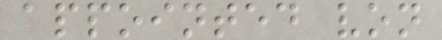appointed von
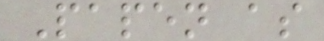Papen as
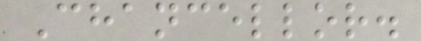Chancellor.
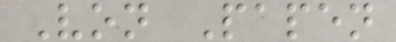Von Papen
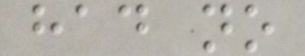had no
